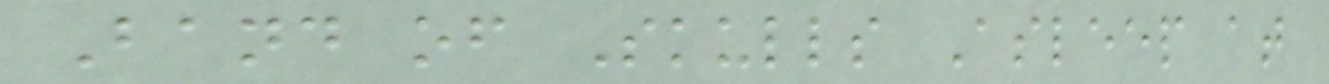Band of Skulls Asleep at
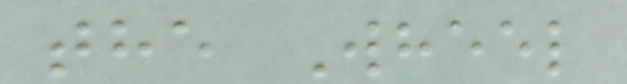the Wheel
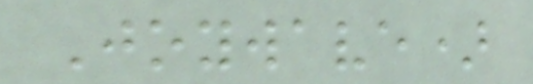Joywave)
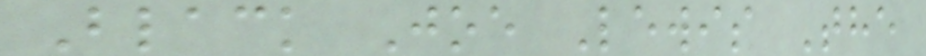Black Joe Lewis The
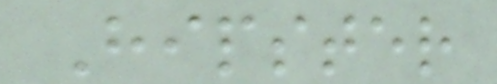Hipster
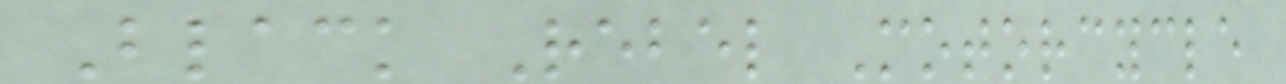Black Rebel Motorcycle
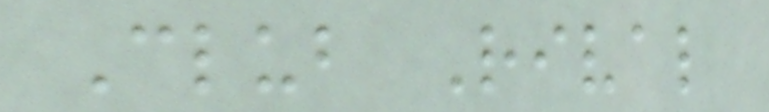Club Rival
